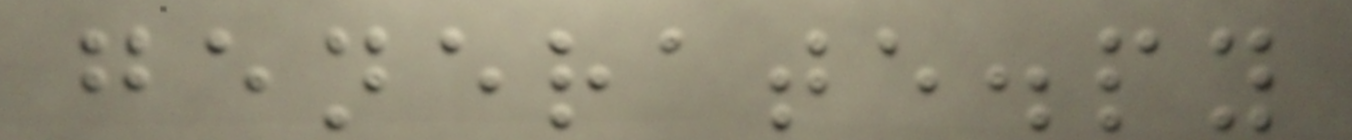generate.py
